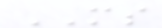MS
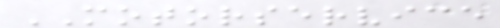MOTORSERVICE
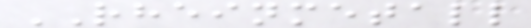RHEINMETALL
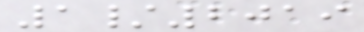1/2019
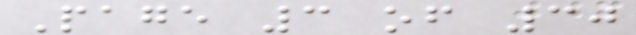Page 3 of 30
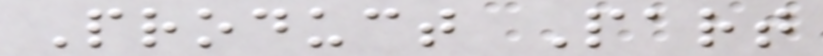Product Part
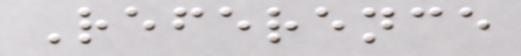Reference
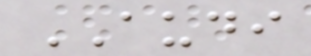AUDI
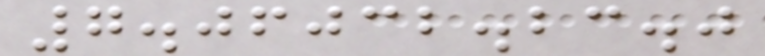7.06032.23.0
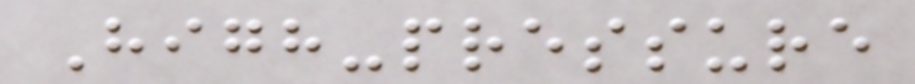High-pressure
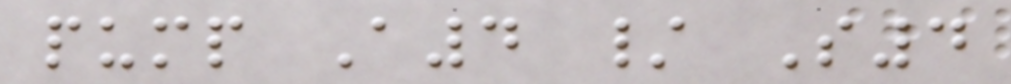pump A4 / S4
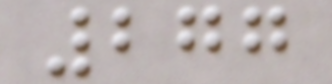277
